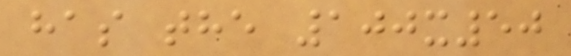has the 100x50
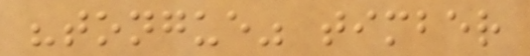"tongue" timber
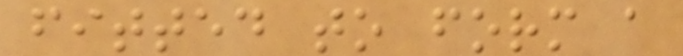fitted to form a
